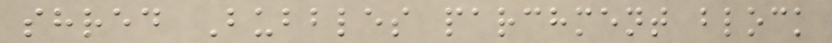shred Bubbles parchment block
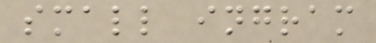small ingram
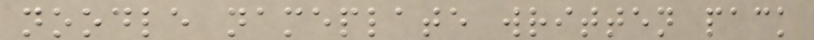noodle nameplate written pack
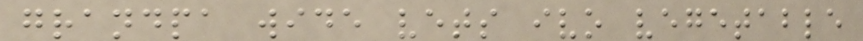grandpa wide vets ivo vegetable
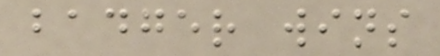badger wins
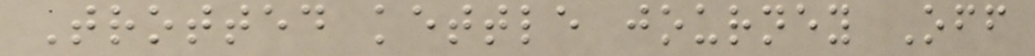Trotted kettle journey Off
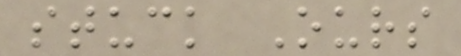stuck Ours
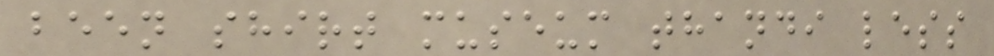been shirt museum thandi less
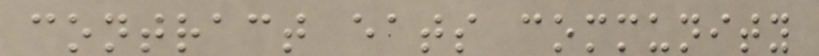contract eats community
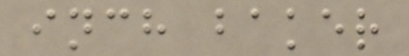inch baker
